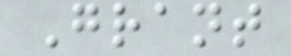Grant
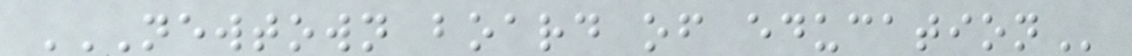NEWTOWN BOARD OF EDUCATION
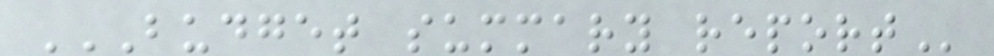BUDGET SUMMARY REPORT
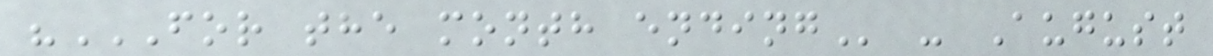"FOR THE MONTH ENDING - August
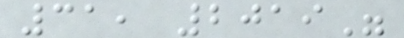31, 2019"
